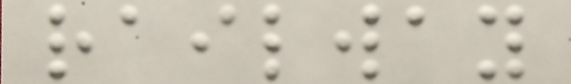railway
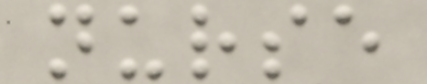nurse
